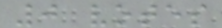0 votes
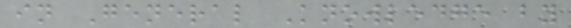in General Knowledge by
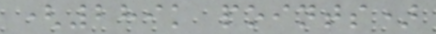(289k points)
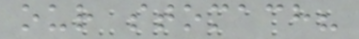our stomach?
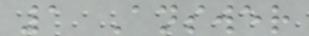1 Answer
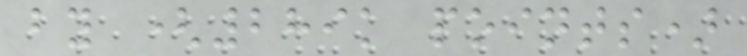by (289k points)
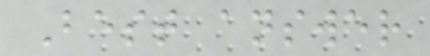Best answer
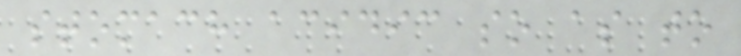stomach acidic so as to
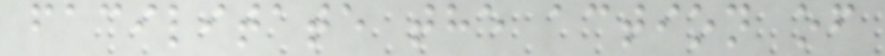facilitate the action of
